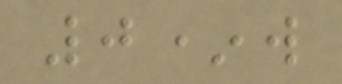0*w
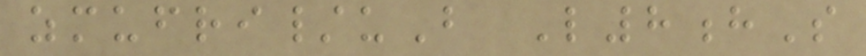zmufri/uB L8hS
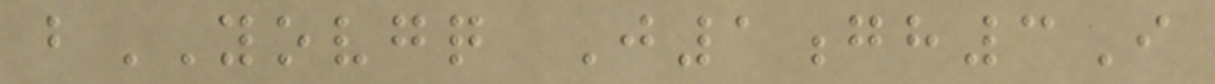bYOVGQ J1gh3I
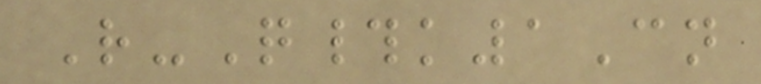R-Q#k1Cn
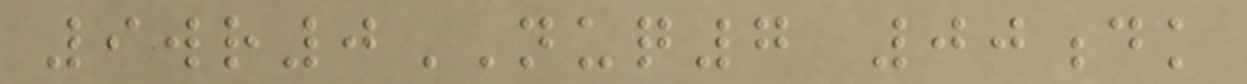9wr0NUQ7 00dk
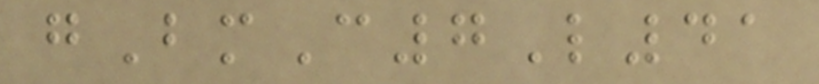gBmC7L41
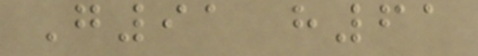G91 h61
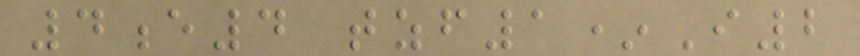4e4 tzf1*I2
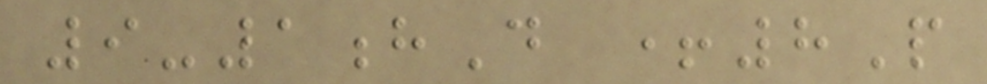9-1hD +8P
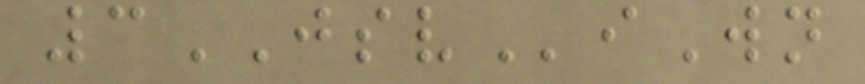3JSViWn
